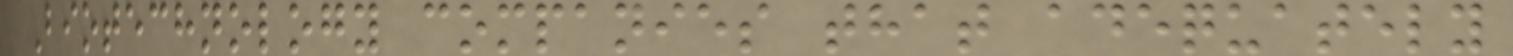Biotechnology companies that adequately
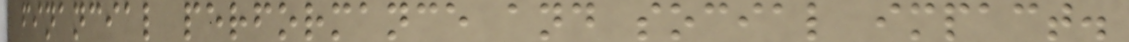financial performance and social impact.
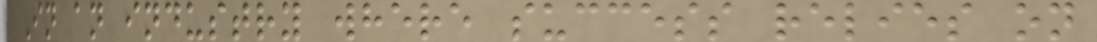In an industry where success relies on
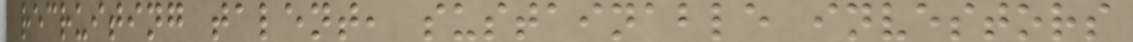recruiting talent, sustainable investors
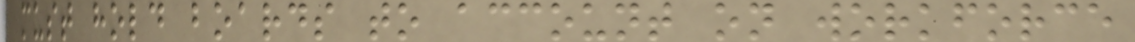must hold boards to account on workforce
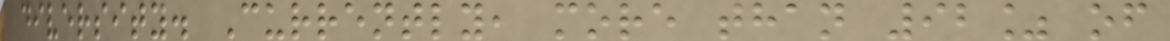diversity. Currently, more than 92% of
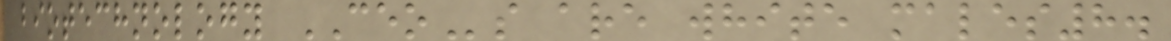biotechnology CEOs are white males8.
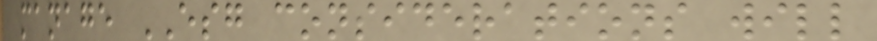manage ESG considerations will
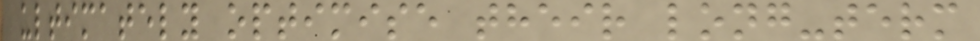ultimately optimise their long-term
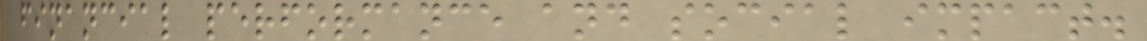financial performance and social impact.
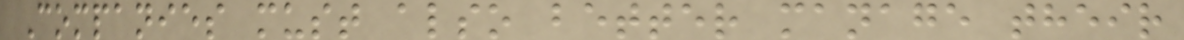Companies must also better manage their
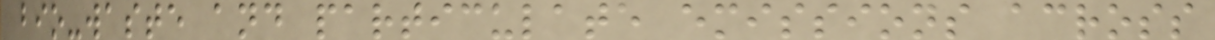bio-waste and particulate emissions across
